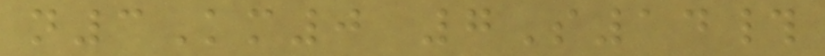n3Km0 7S14#
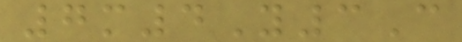7m4Y3C
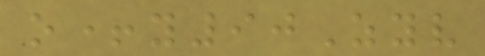o+y90Zyv
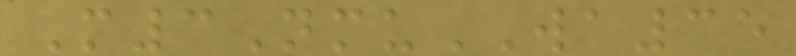M3NmuWA35
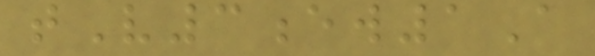tV3ew1A
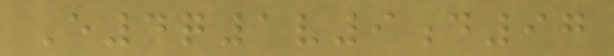E4q1v9d97
